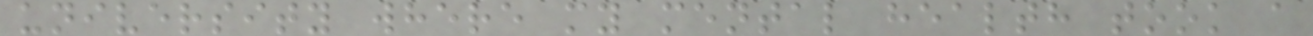university where my mental health took a
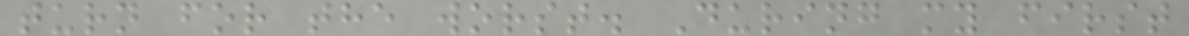turn for the worst. During my first
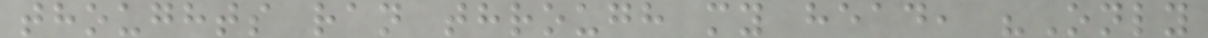thoughts ran through my head, "Only
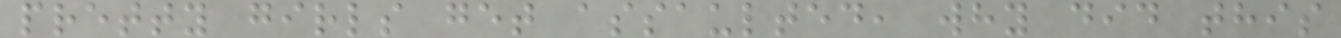pretty girls get assaulted, why did this
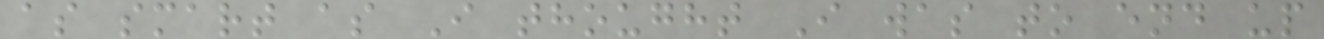as smart as I thought I was to end up
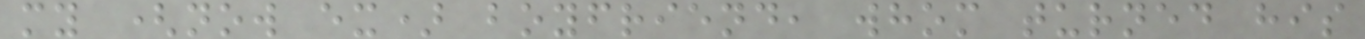my (now ex) boyfriend, whom turned his
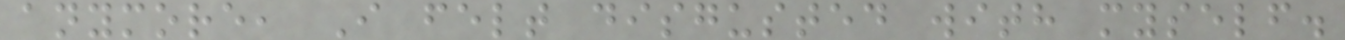anymore, I felt disgusted with myself.
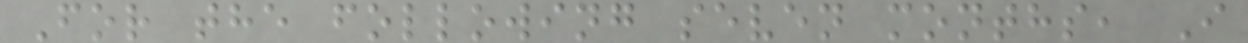For the following seven months, I
